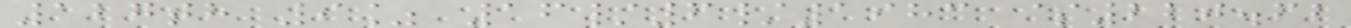127th 9% 16/6/1983 $220.62
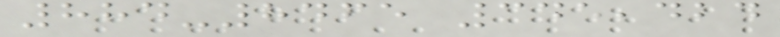884-8465 345,424
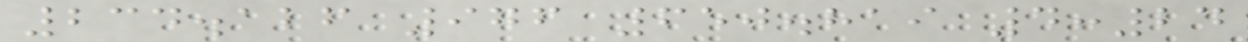234.126 976 650.819 4:24
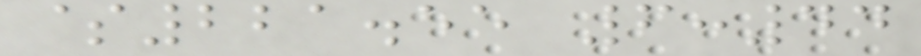$221.55 6:44
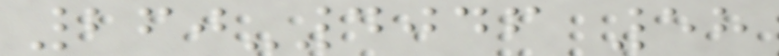260-4046 58
